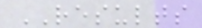RESULTS
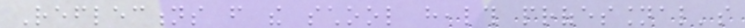Reflections from the school health professional's
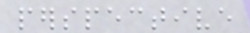perspective
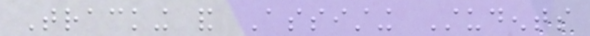Tracking and Assisting Students
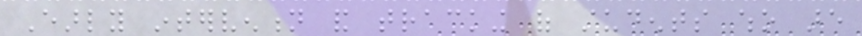Early intervention and tracking of students who are
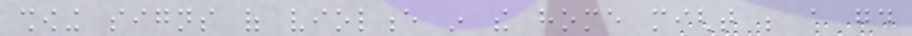showing signs of violence in the home might be a good
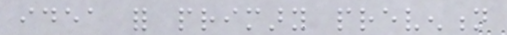idea for primary prevention
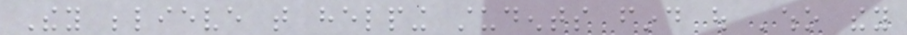They believe that helping students find out 'who they
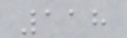118
